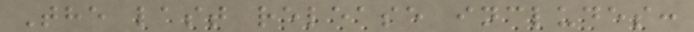The last release includes:
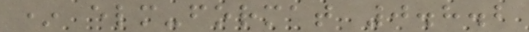* elm-format 0.8.2
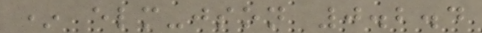* elm-json 0.2.4
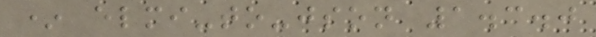* elmi-to-json 1.3.0
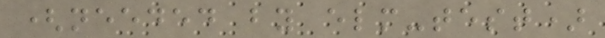(needed by elm-test)
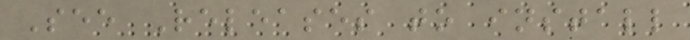See Releases to install
